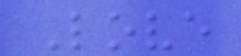Love
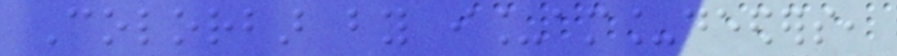Colorbar by i_am_deeders,
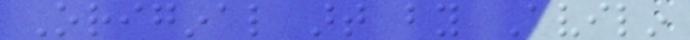Original art by Avilin
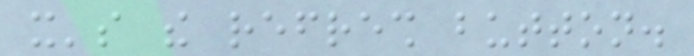it's the refresh button.
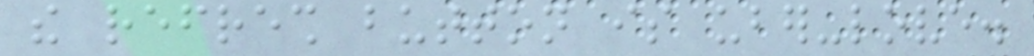the refresh button is uber-love.
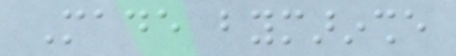Made bymarinshe
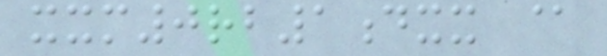xxm0rb1dxx @
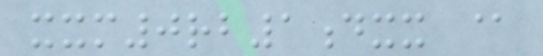xxm0rb1dxx @
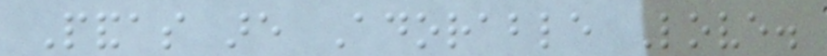Pandas are Adorable Love.
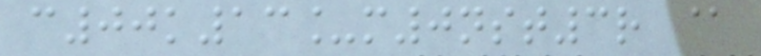c00k13_m0nst3r @
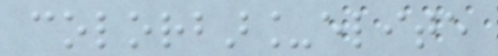colorbar_elite
